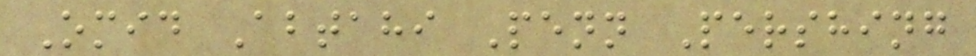Omid Abtahi Penn Pershing
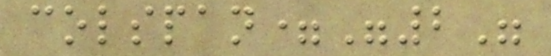colspan="2"
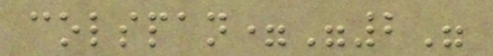colspan="2"
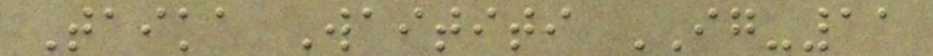Taika Waititi IG-11
